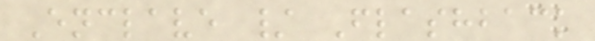Enclave / Flashback
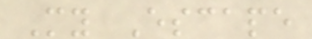My Escape
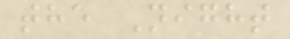the Night
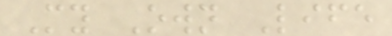My Own Life
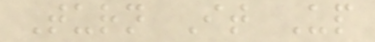Turn It Up
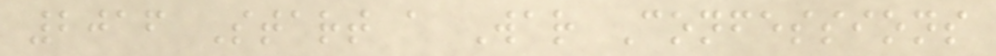2016 Start a War Confessions
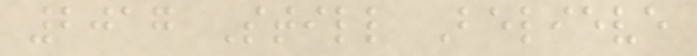2017 Still Believe
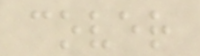cover
